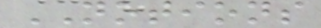NOTIONS
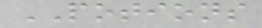POTIONS
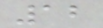12
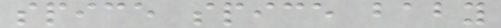spice spice baby
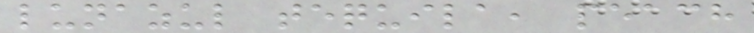lunazul tequila, peach
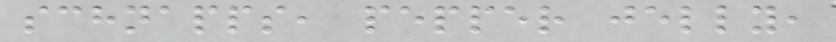schnapps, pepper jelly,
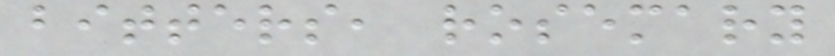bitters, rosemary
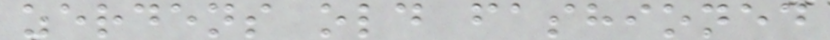zerdens old fashioned
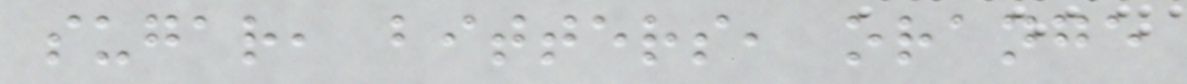sugar, bitters, orange
